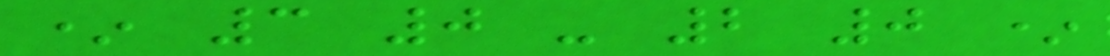* 3 0 - 2 0 *
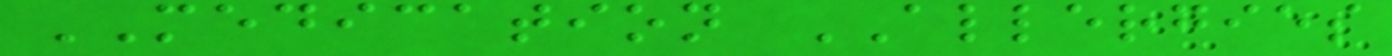MEDICATION ALLERGIES
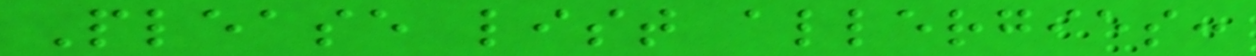Please list allergies:
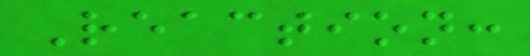Reaction:
